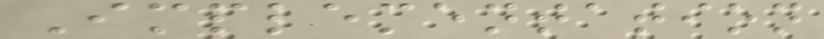Implementation
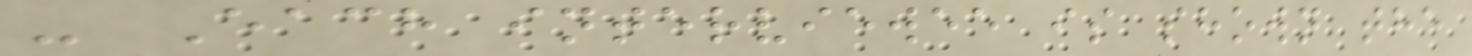- Each interviewee is shown the
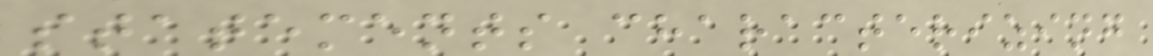statements characterizing
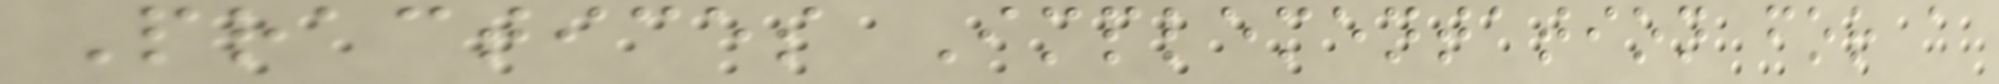Practices Implementation for a
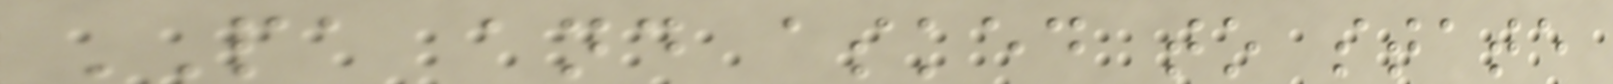PA and asked to state
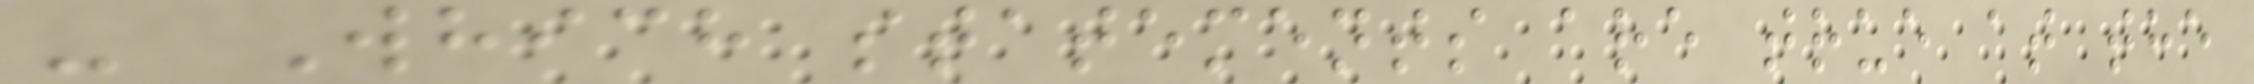- Which statements are true at the
